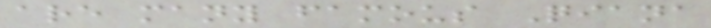are many famous Qiana
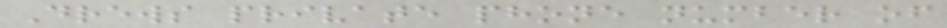Drews private phone number of
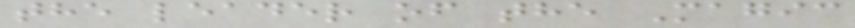the leader of the Magic
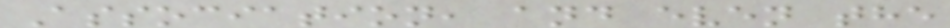Association, and even the
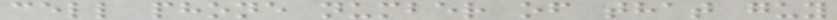cell phone number of that guy
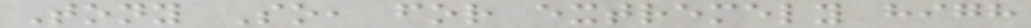Tony So, for extremely high
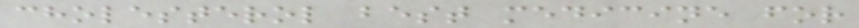cholesterol best medicine for
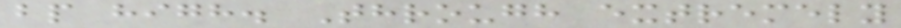bp high. Through extremely
